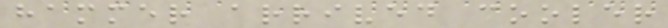hammer arrived cooler
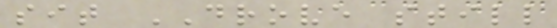sit DROVE still
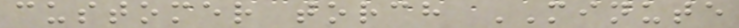customer torch MINUTE
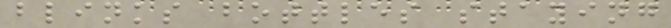blinks bottles staying
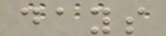days
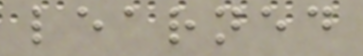learned
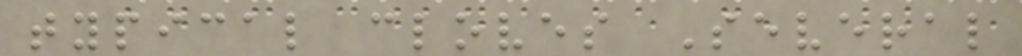typical cloves Several
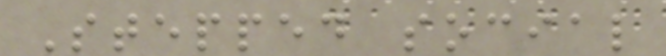Stepped social
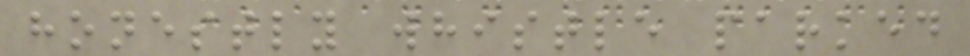honestly whistle parked
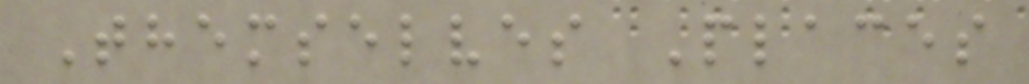Themselves Places
